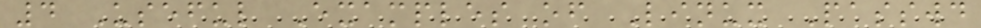4 Useful Examples of Linux Passwd
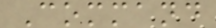Command
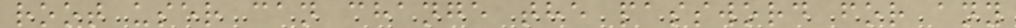root user can change the password for any
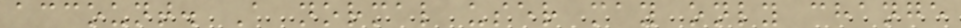account. A normal user may only change
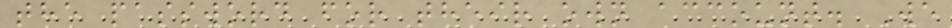the password for their own account. We
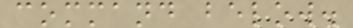command below.
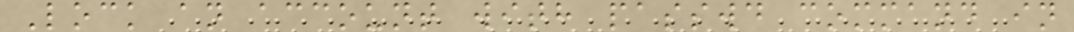Lock an account with passwd command in
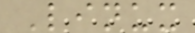Linux
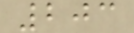203
